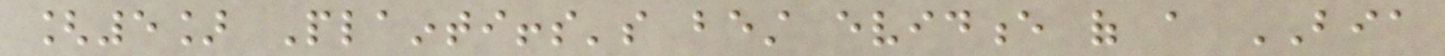[5] Plaintiffs's best evidence of a BIA
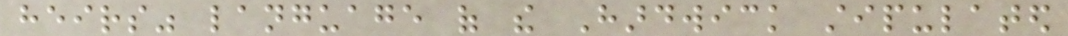heirs" language of the Hardwick stipulated
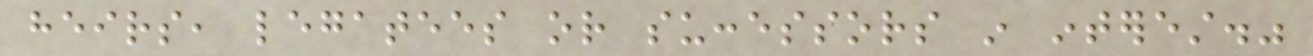heirs, legatees or successors in interest."
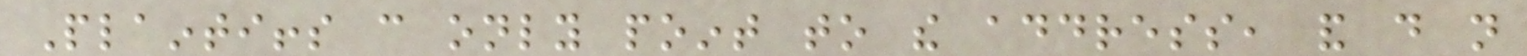Plaintiffs can only point to the address, and do not
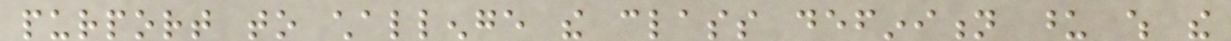purport to challenge the class definition upon which the
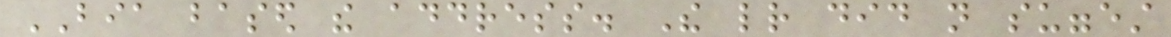BIA based the address. The letter did not suggest
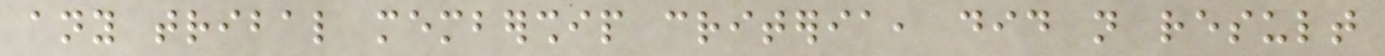any tribal membership criteria, did not result
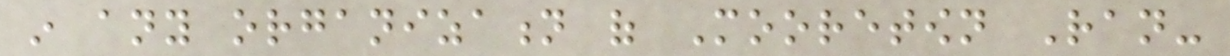in any organization of Mooretown Ran-
